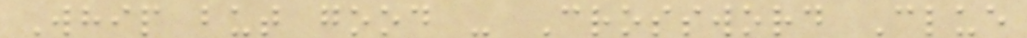Whip but good - Crossword Clue
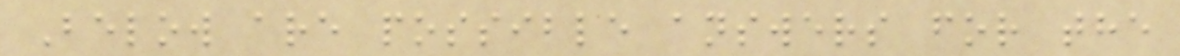Below are possible answers for the
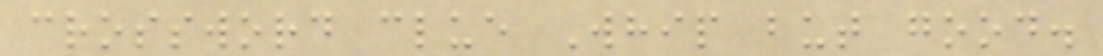crossword clue Whip but good.
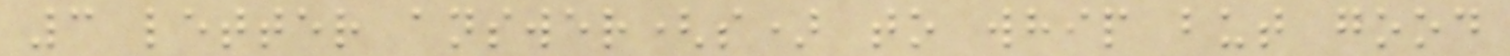3 letter answer(s) to whip but good
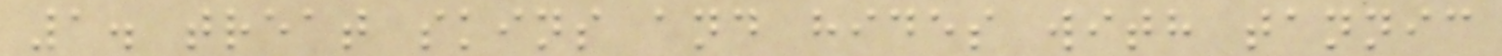1. treat skins and hides with tannic
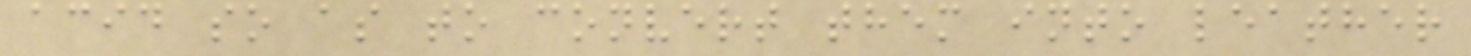acid so as to convert them into leather
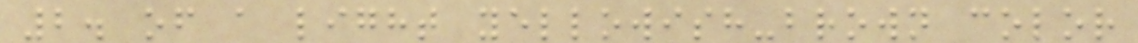2. of a light yellowish-brown color
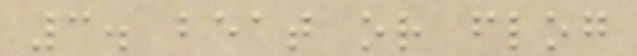3. beat or flog
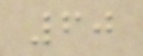60
